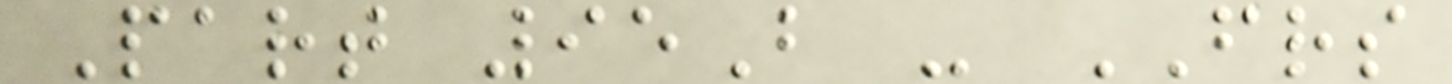Part 95B - FRS
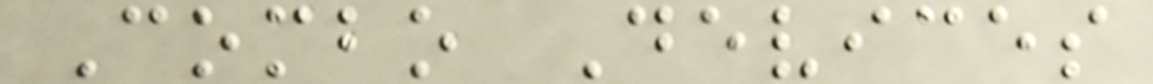Combo Devices
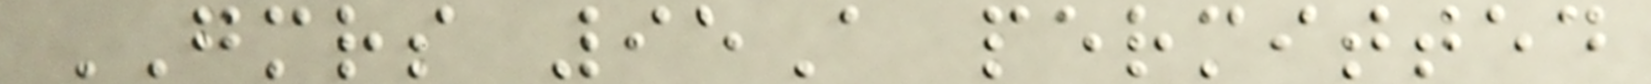GMRS 95A permitted
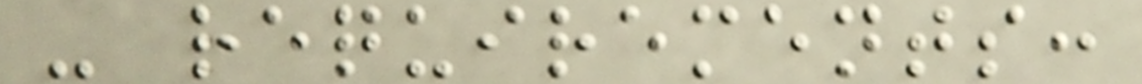- requirements:
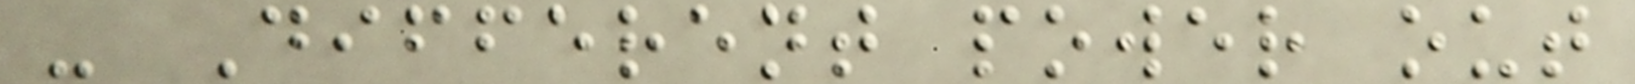- Different power out
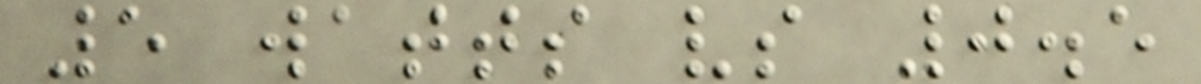5 watts vs 0.5
